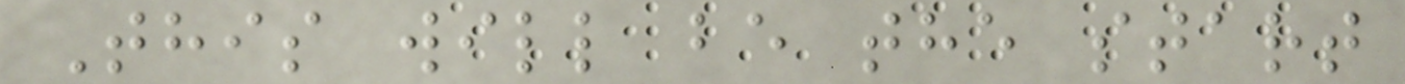This will be the start
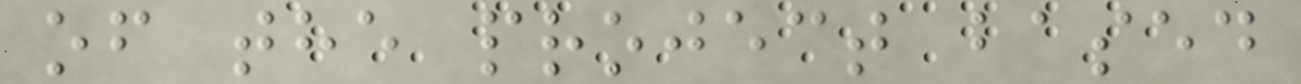of the project based
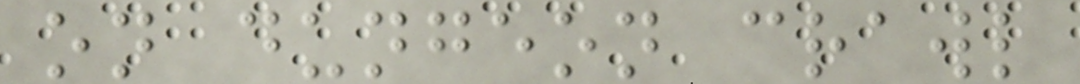on dungeon crawl
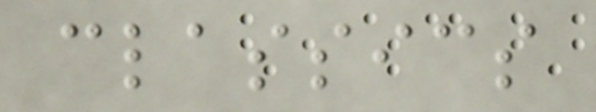classics
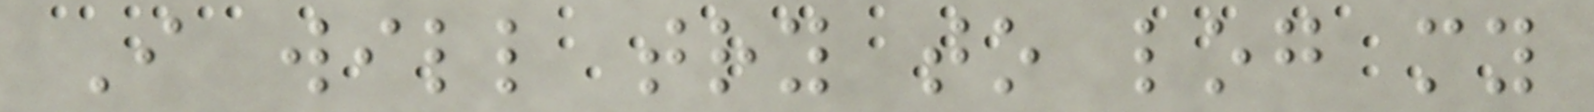I will try to log my
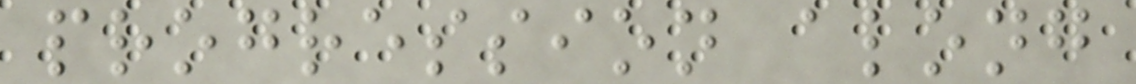progression along
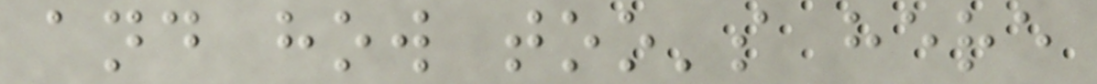and how too's here
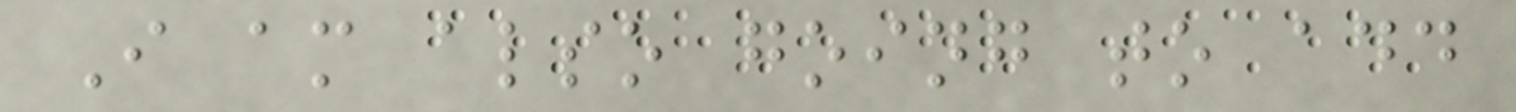I am also going to add
